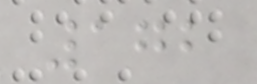172
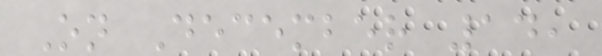On December 14,
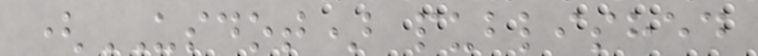(USDOT) published
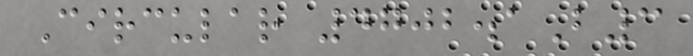Circular 4702.1B3
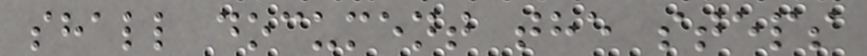shall document the steps
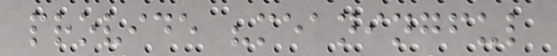provide "meaningful
